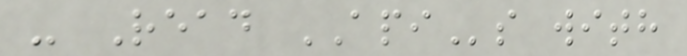- Read APIs with
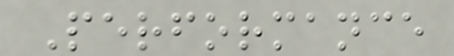Performance
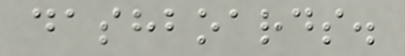dashboards.
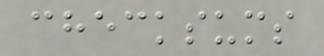checksums
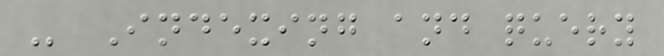- Indexing and query
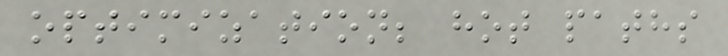optimization; hot paths
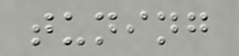tuning
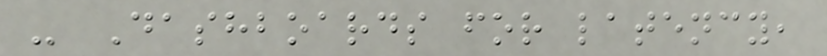- Dashboards for latency,
